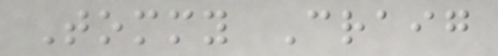Tommy Craig
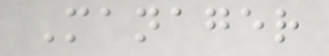Manager
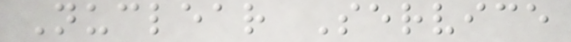Nuclear Service
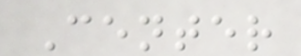Center
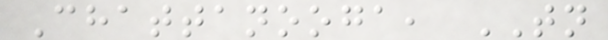Chattanooga, TN
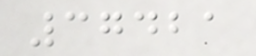37421
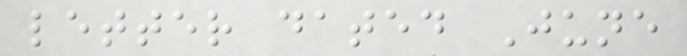letter dated June
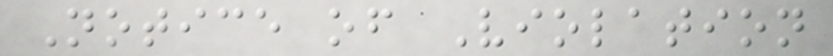Notice of Violation
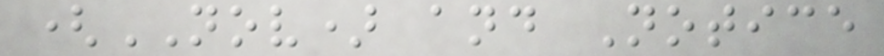(NOV) and Notice
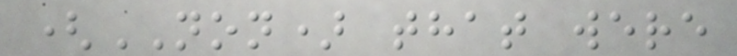(NON) that were
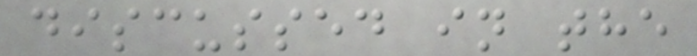discussed in the
